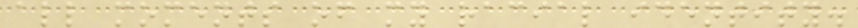all moments of my racial identity.
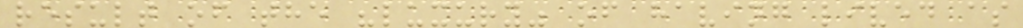result of the "luxury" of having lived as
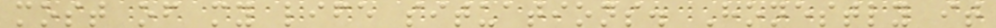most of my life situations. Honestly it
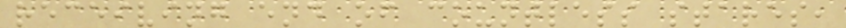receiving end of countless stares,
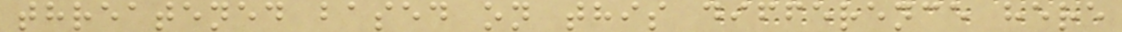threatened based on this difference here
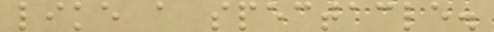like a spectacle.
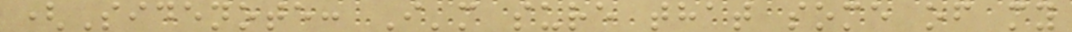(Sidenote: I'm sure that some of my
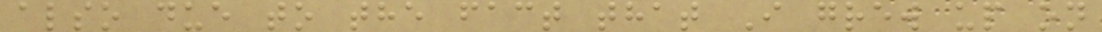also due to the fact that I grew up on
